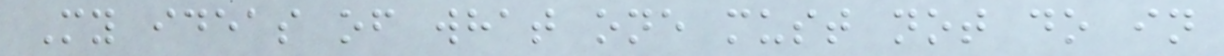My ideas of what one must not do in
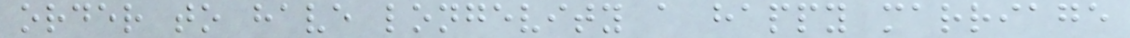order to have longevity a happy marriage
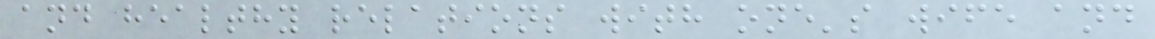and healthy relations with one's wife and
